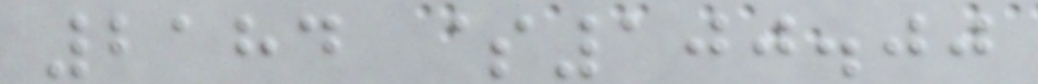2184 $100.00
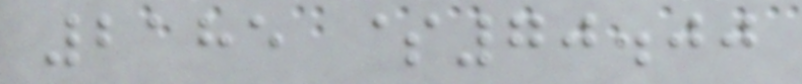2185 $70.00
